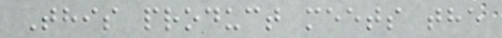This product meets the
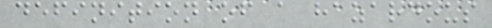definition of a hazardous
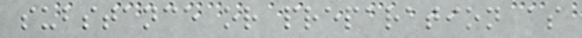substance or preparation as
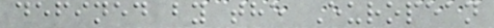defined by the European
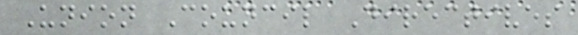Union Council Directives
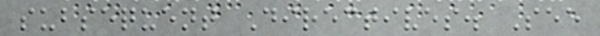subsequent Directives. See
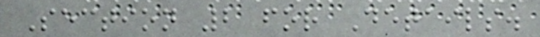Section 2 for Details.
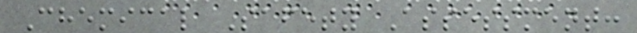Chemical Safety Assessment:
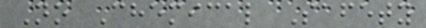No Chemical Safety
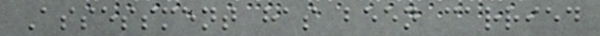Assessment has been carried
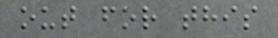out for this
